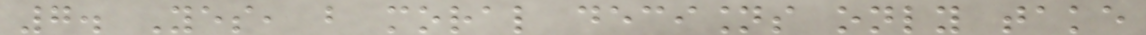7. Yes, but moral decisions only take
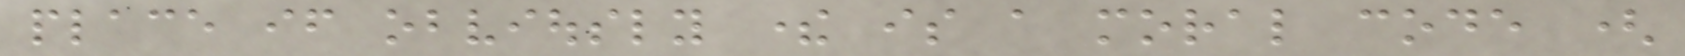place if obviously there is a moral code (
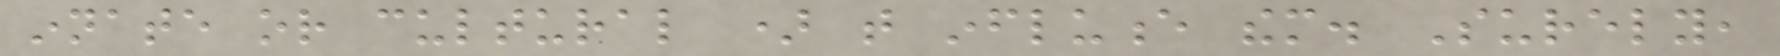innate or cultural ) that influence them. Surely,
